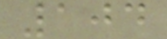104
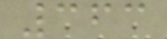363
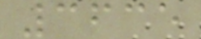3635
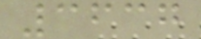3637
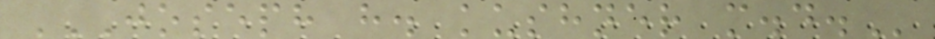JOSEPH H. KUSHNER M.D.
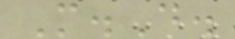M.D.
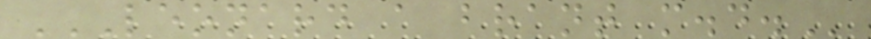LEONARD A BRANT M.D.
